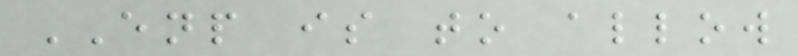ENP is to allow
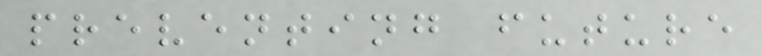preventing future
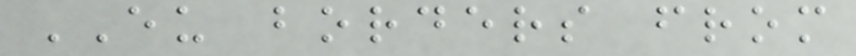EU borders from
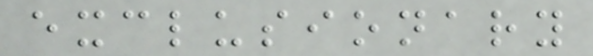exclusionary
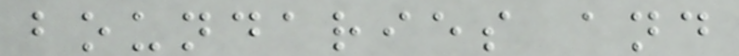boundaries and
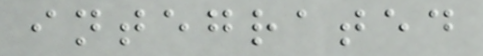integrated
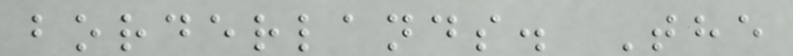borderlands. The
